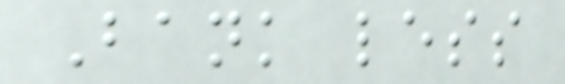Bank less
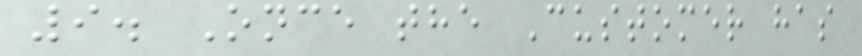9. Once the Customer has
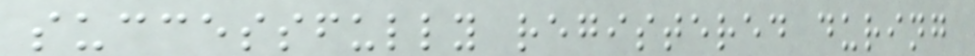successfully registered during
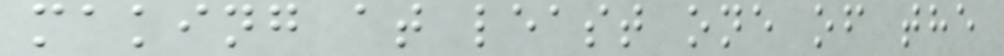making at least one of the
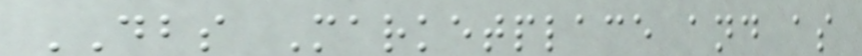DBS Marketplace and as
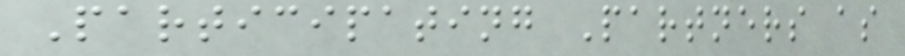Participating Partners as
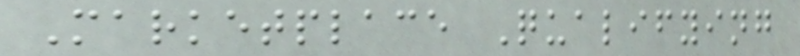Marketplace Qualifying
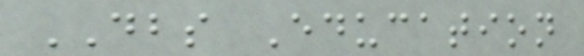DBS Education
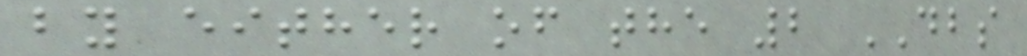by either of the 2 DBS
